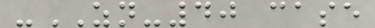-ZN-40 case
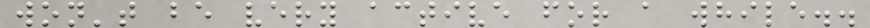won't be very active for a while..
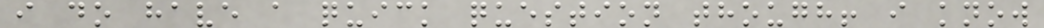i do have a quick question though! i know
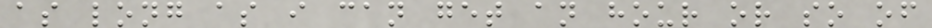as long as i can get an hour or so of
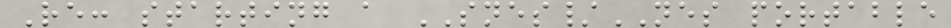Re: starting a SNES/NES portable
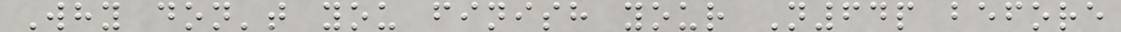Why don't you finish your N64p before
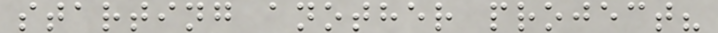starting another project?
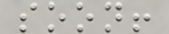soon!
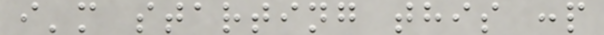i'm starting this :p
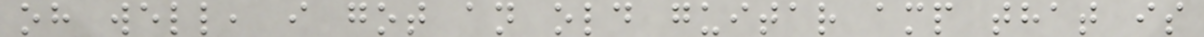oh well, i got an old guitar amp that is
